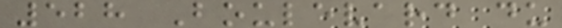528 Boulevard du
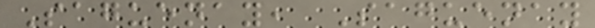Saguenay, Saguenay
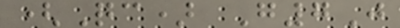(Qc) G7J
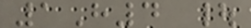1H4 |
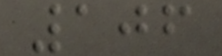106
